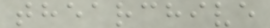thearchive
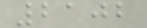2102
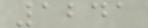1241
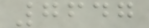7647
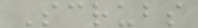Scrubs
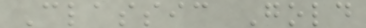Classic Gold
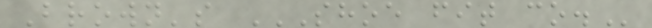Brown's SHOE FIT CO.
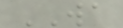WA
